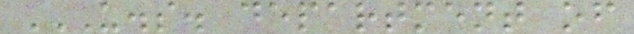U.S. DEPARTMENT OF
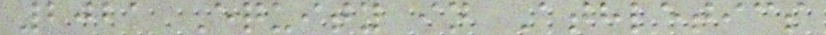2021 Equity in Athletics
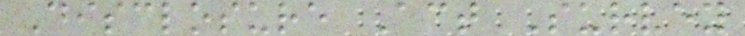Disclosure Act Survey
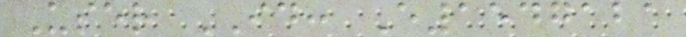User ID: E1547121
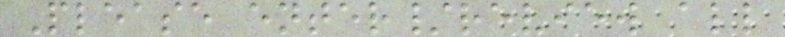Please enter/review all
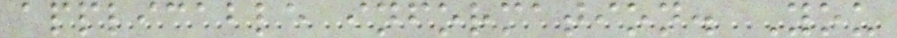applicable information. You
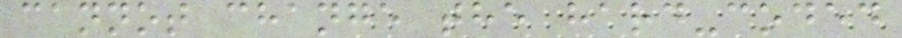cannot change the hard-coded
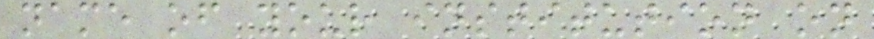name of your institution on
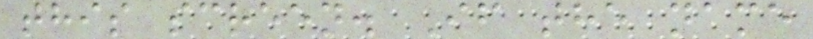this screen. If the name
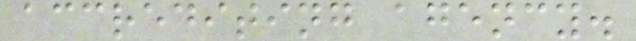accrediting agency.
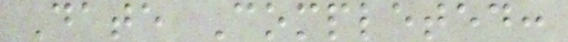Date Completed:
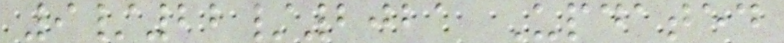9/22/2021 Updated
